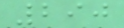290
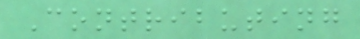Contributing
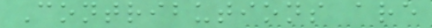Contributions are
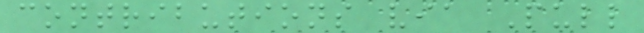contributions via Pull
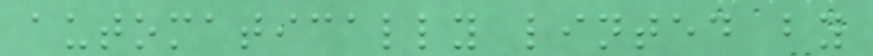automatically linted by
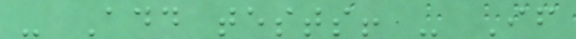- Add tests! - If
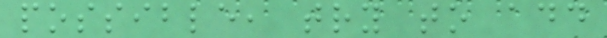possible, try to add
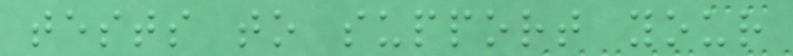tests to support your
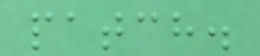patch.
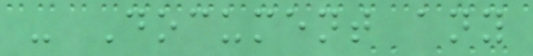- Document any
